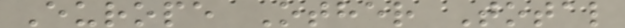Europe Other Total
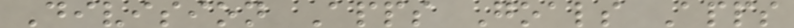Division Apps Goals Apps
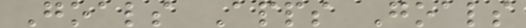Goals Apps Goals
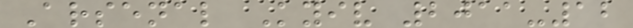Arsenal Kyiv 2011-12
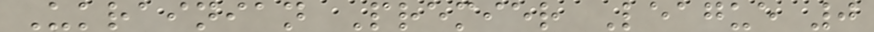Ukrainian Premier League 0
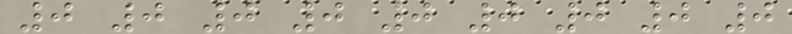0 0 0 0 0 0 0 0 0
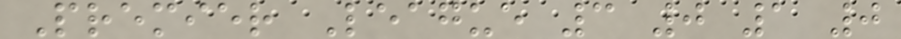Premier League 3 0 1 0
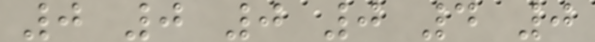0 0 0 0 4 0
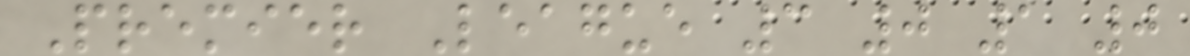Premier League 3 0 1 0
